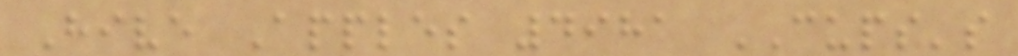Hive Apples 4981 CUPS's
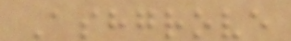Ashgrove
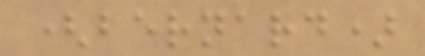(bernard)
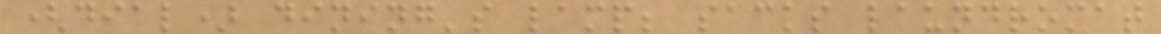(dial) dining's lamp; sacks laundromat
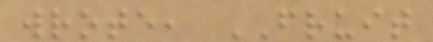wrote, FRUIT
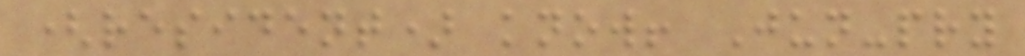(resident) know! Jun-pry
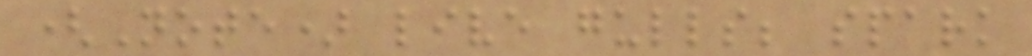(Note) live gulls; spark
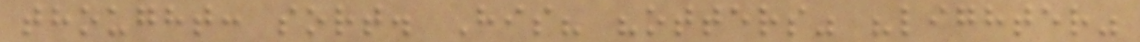thought: sort. His? "otters" "lighter"
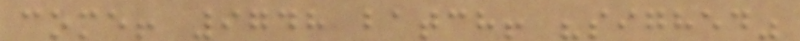come! 9748 batch! "sighed"
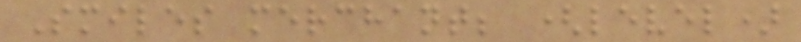Smiles merchant; (level)
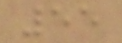55
